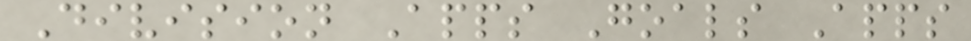Division Apps Goals Apps
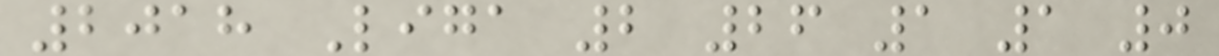2018 Liga 2 26 1 1 0
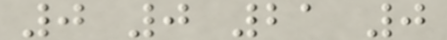0 0 21 0
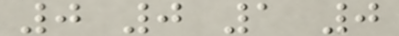0 0 1 0
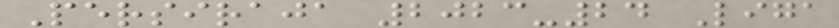Persiraja 2023-24 Liga
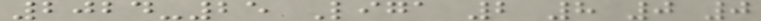2024-25 Liga 2 8 0 0
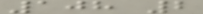108 2
